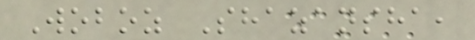Woboz Shazansha,
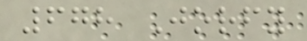678 Jorfy
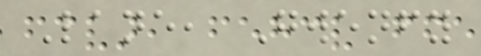Lane, Gwenfy
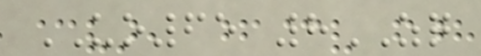UO65 8ZQ
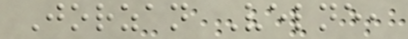Jorzan Velne,
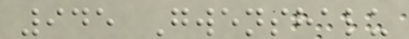945 Gwenshalu
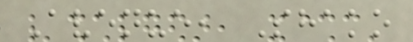Avenue, Shako
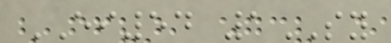EI54 1SY
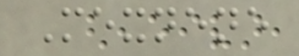Mexnene
